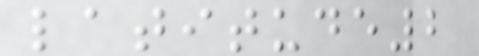latitude2
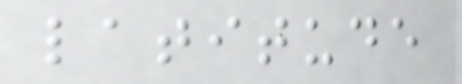latitude
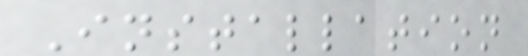Installation
